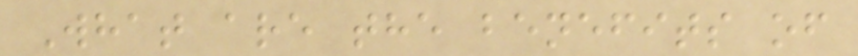What are the benefits of
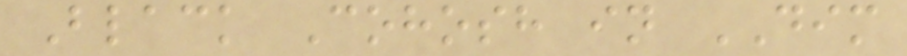Black Cohosh in DIM
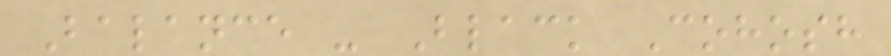Balance - Black Cohosh
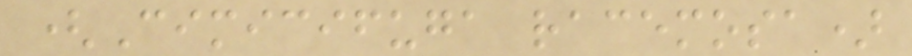(Cimicifuga racemosa)
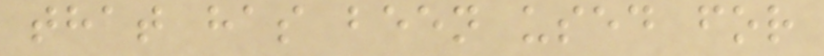that has been used for
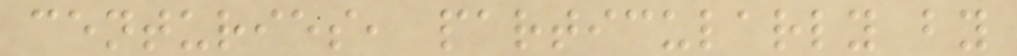centuries, particularly by
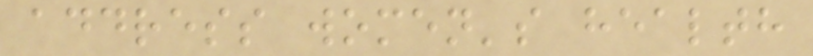address women's health
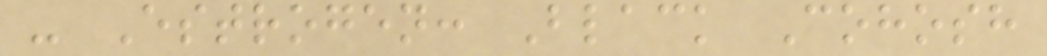- Estrogen: Black Cohosh
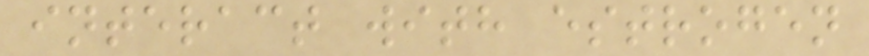interact with estrogen
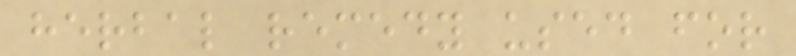herbal remedy used for
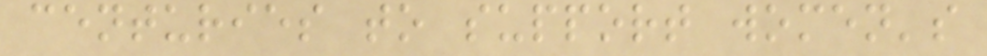centuries to support women's
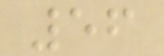56
